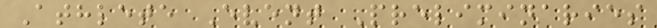Athlete Event Preliminaries
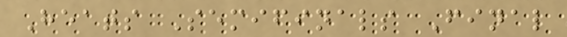Heats Semifinals Final
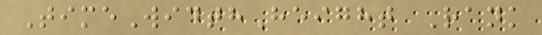TimeWidthHeight Rank
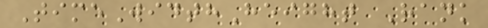TimeWidthHeight Rank
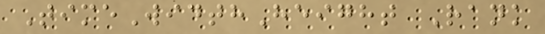TimeWidthHeight Rank
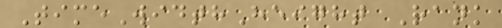TimeWidthHeight Rank
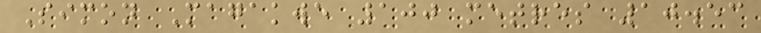Simon Magakwe 100 metres 10.53
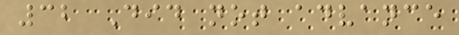32 Did not advance
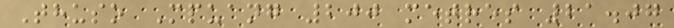Thuso Mpuang 200 metres 21.07
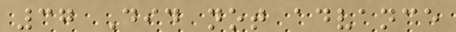37 Did not advance
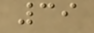39
